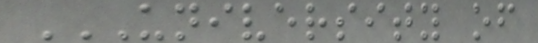UNIVERSITY OF
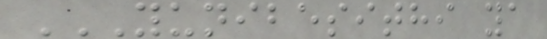YUNIBESITHI YA
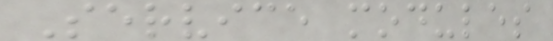Service modules
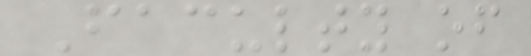Faculty of
